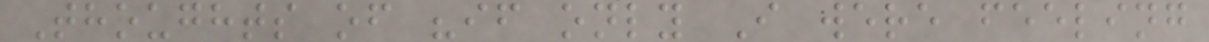Thoughts of "if only I were feeling
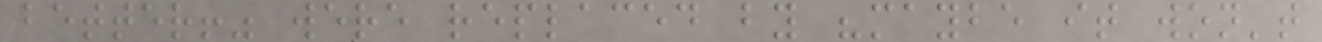better!" were replaced by "maybe it won't
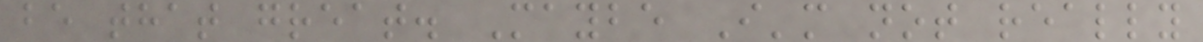be that great. Maybe I'm not really
